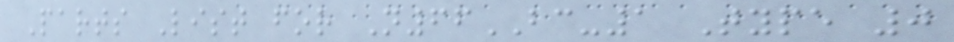Parts List for N66BC-1 Type 0
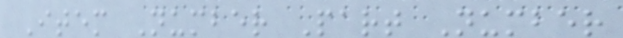Item Number Part Number
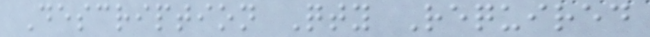Description Qty Required
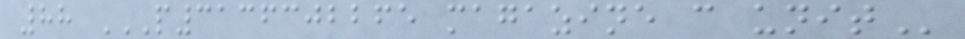88 P3136302265 MAGAZINE C UNIT
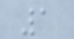1
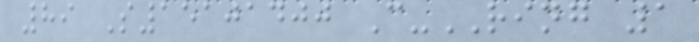89 S15101400 C-RING 1
